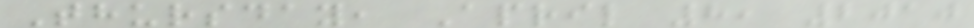Thursday, April 8, 2010
